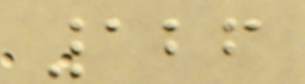126
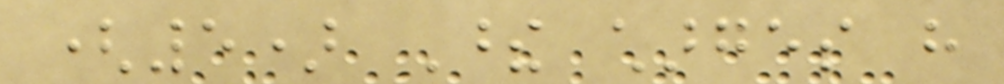(5) These charges have
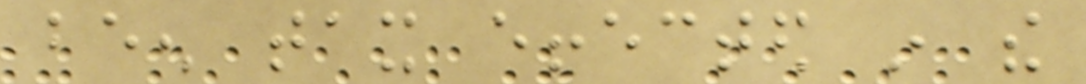been tax effected in the
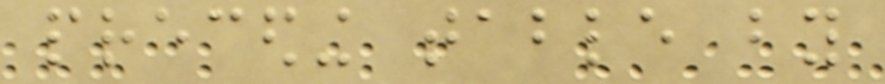preceding table by
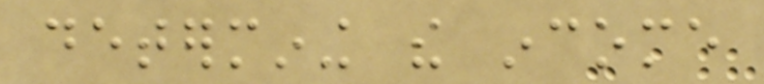determining the income
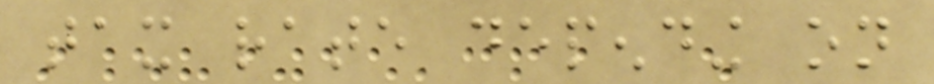tax rate depending on
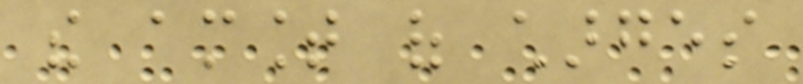the amount of charges
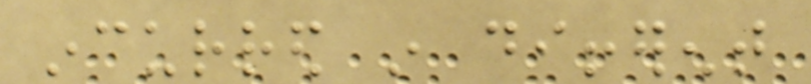incurred in different
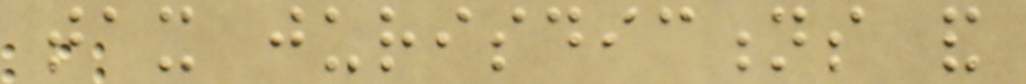tax jurisdictions and
